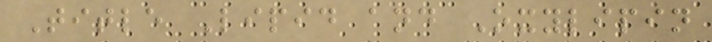Title Lipid and Oxylipin
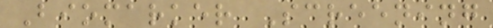Biomarker Screening
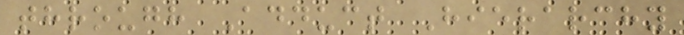through Adduct Hierarchy
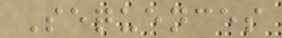Sequences
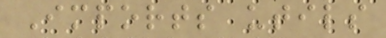Imports utils
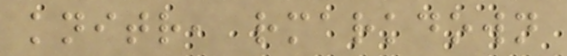knitr, rmarkdown
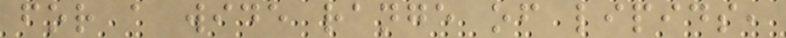for a wide range of lipids,
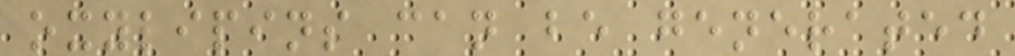oxylipins can be generated
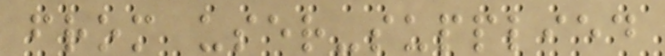from user-supplied
